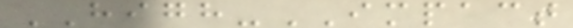HIGH-IMPACT
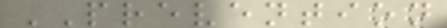PREVENTION
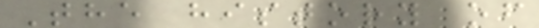The history of
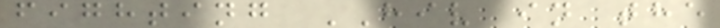fighting HIV in the
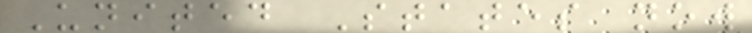United States now
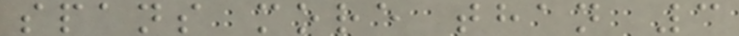spans more than 3
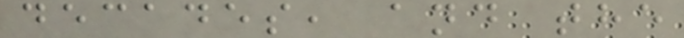decades, and the
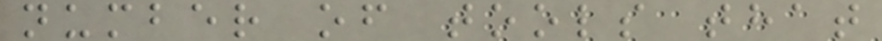number of tools that
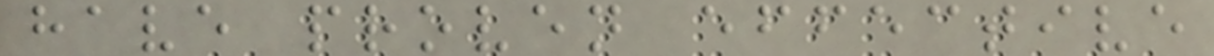have proven effective
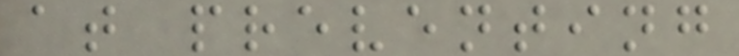at preventing
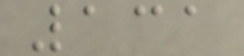131
